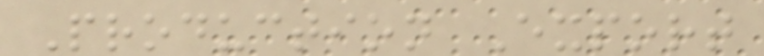Production Export
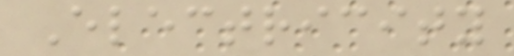Electricity
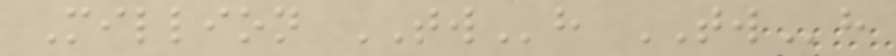Million TWh TWh
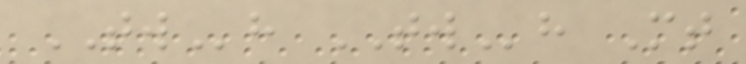TWh TWh Mt
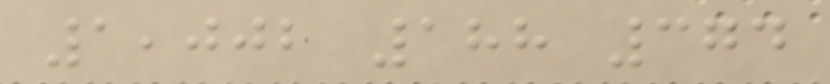1,002 188 374
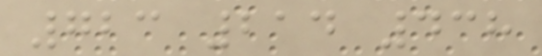723 214 438
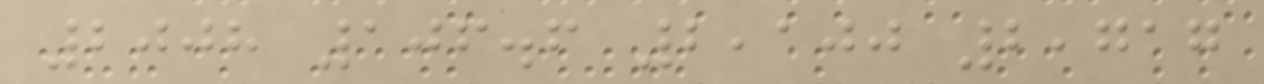2008 106.6 2,100 2,717
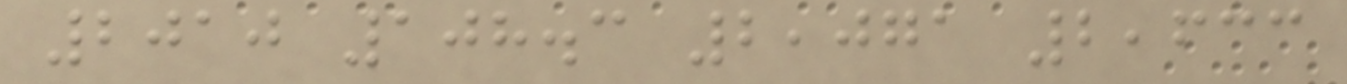2010 108.3 2,071 2,633
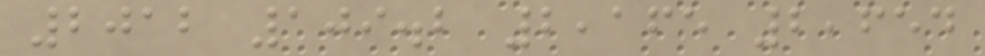2012 109.2 2,165 2,654
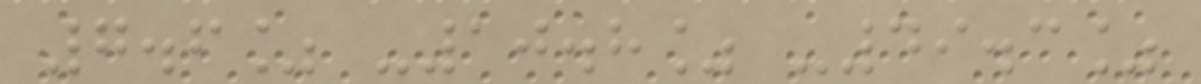7.6% -10.8% -49.3%
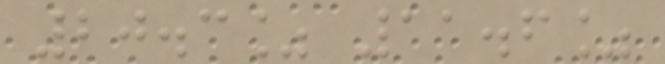20.3% 11.6%
